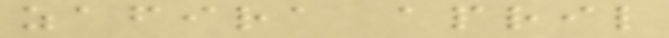zafira april
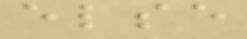else
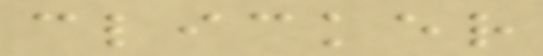clicker
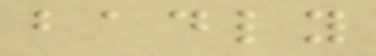badly
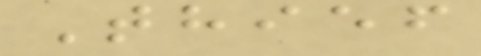Thief
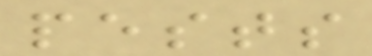pests
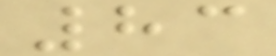83
